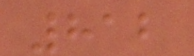812
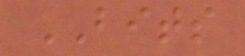BITS
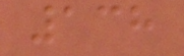138
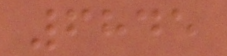6845
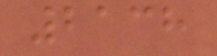2138
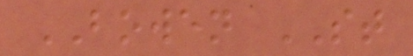BOWEN ST
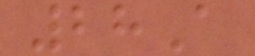28A
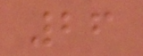26
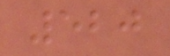520
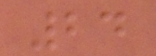24
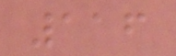116
